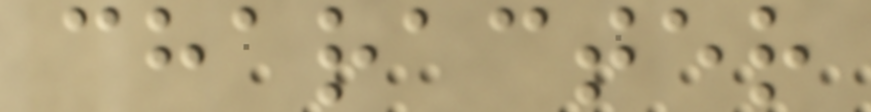character
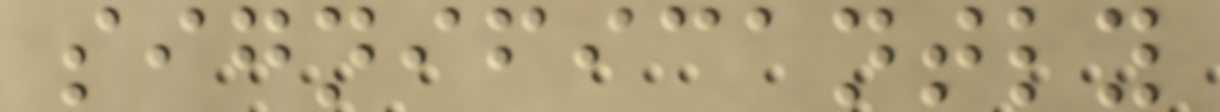significantly
